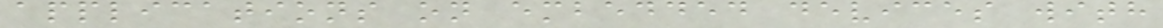applications on embedded devices with
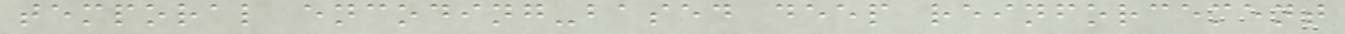temporal encoding-based deep reinforcement
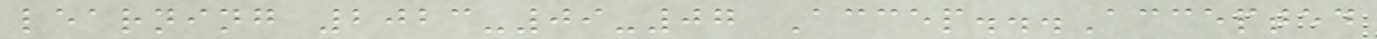learning 2023-09-07 Accep...Accepted
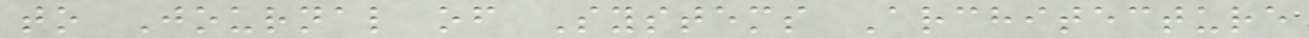to Journal of Systems Architecture
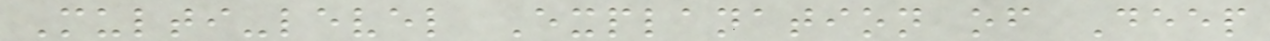Multi-level Explanation of Deep
